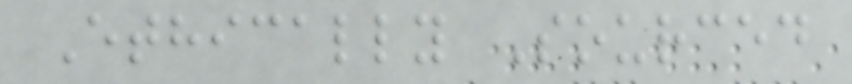Ethically Sourced
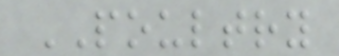POULTRY
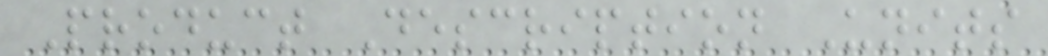Product Description Units
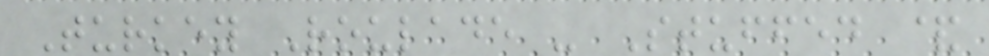Turkey Roulade - Stuffed &
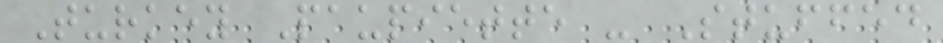Turkey Paupiette - Stuffed
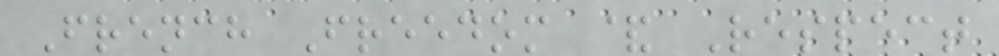French Freedom & Respect
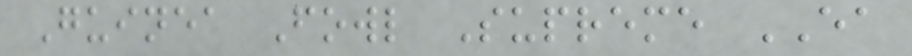Guinea Fowl Supreme EA
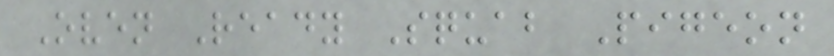Oven Ready Squab Pigeon
